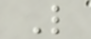L
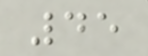45
